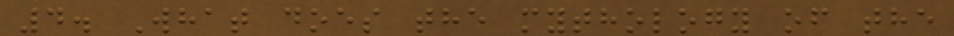4. What does the mythology of the
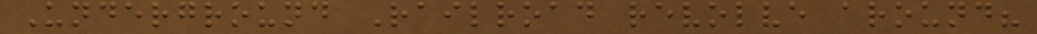Underground Railroad revolve around?
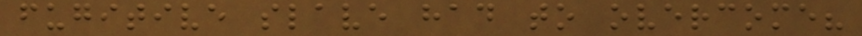fugitive slave had to overcome?
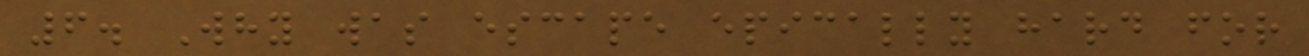6. Why was escape epically hard for
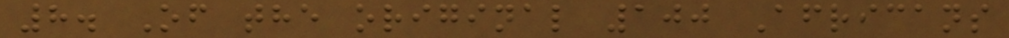8. Of the original 100 Africans
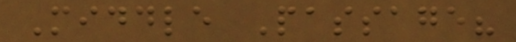Middle Passage?
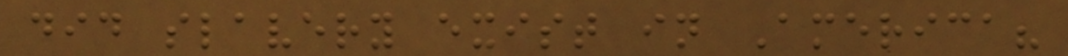did slavery exist in America?
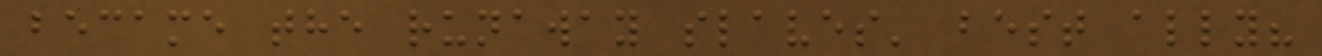became the runaway slaves' best ally?
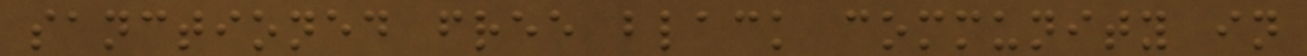sanctioned free black community in
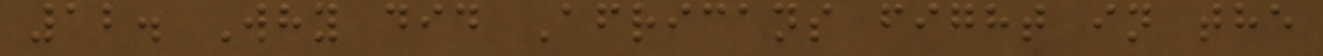12. Why did Africans fight in the
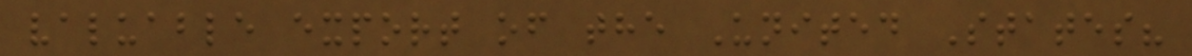valuable export of the United States?
